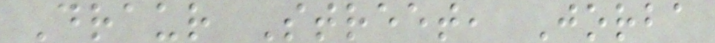Draur Street, Jorba
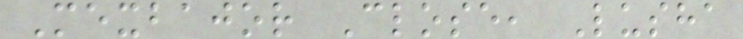Mexbajor Close, Lusha
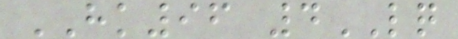HK96 4LQ
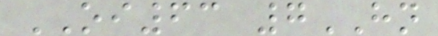OI63 7HN
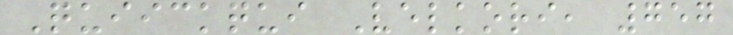Quiickqui Velkori, 757
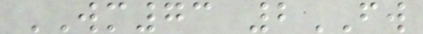WM73 2FW
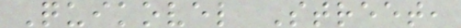Quikovel Street,
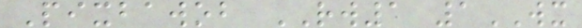Pixbawob RW1 1WX
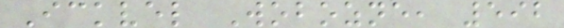Ickvel Wobozne, 592
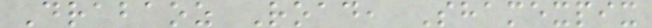Drabaoz Road, Shamexpix
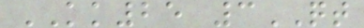KK25 3QT
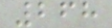268
